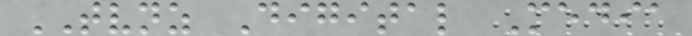TVNZ Digital Media
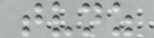tvnz
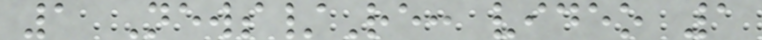1 News/Re: video 1
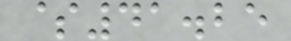$41.25
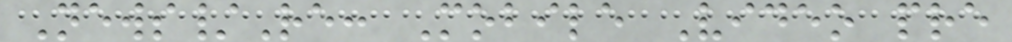News/Re: Mobile Video pre
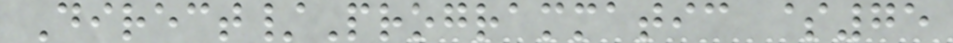Direct/Programmatic $75
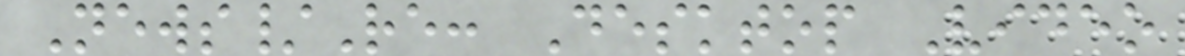News/Re: Desktop Video
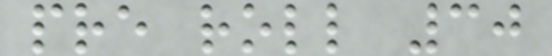pre roll 30
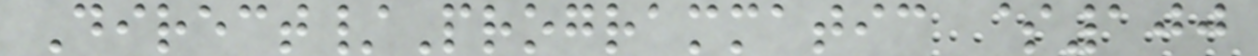Direct/Programmatic $100
